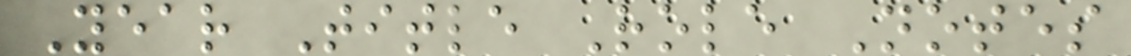Year Title Role Notes
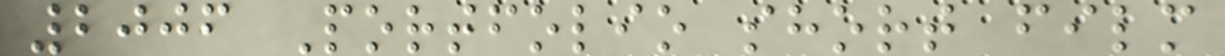2006 Portfolio short film
